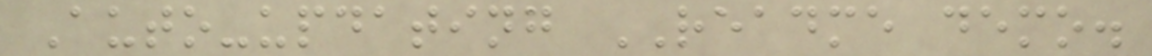Auto-updating README demo.
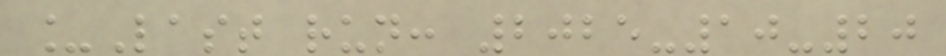_Last run: 2025-10-20
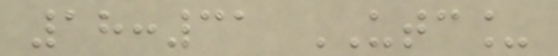18:31 UTC_
